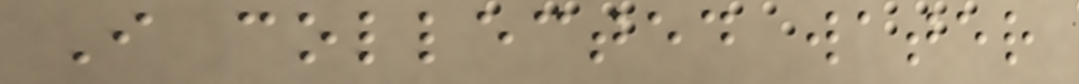I collected water
